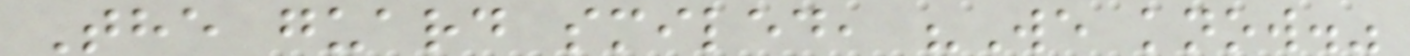The guard smiled, "We know."
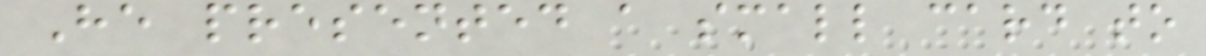He presented a small card to
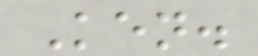Ken.
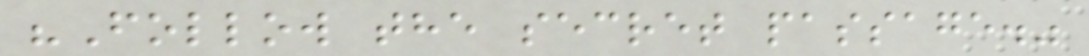"Follow the secret passage."
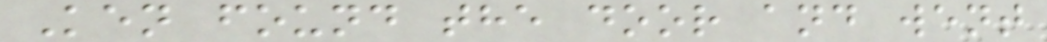Ken found the door and went
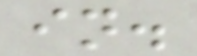in.
